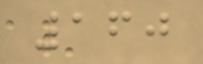160
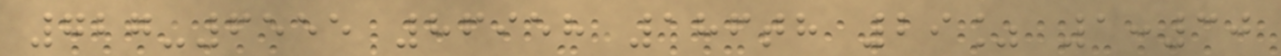727-6555 86958 186th 29% 1:30
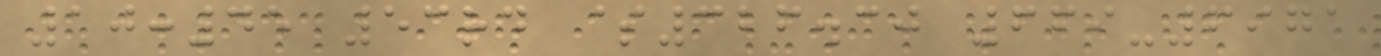10:45 53rd $326.30 669-6971
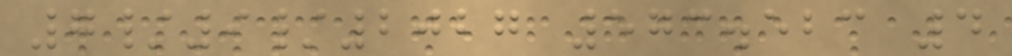7/9/2027 573.523 4
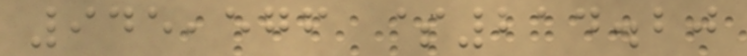945,576 $214.20
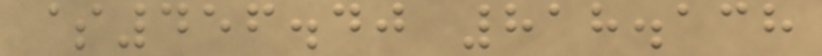$456.40 818.138
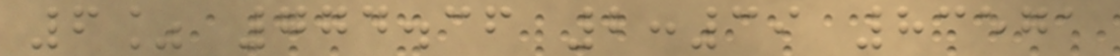6% 774.36 2:39 83571
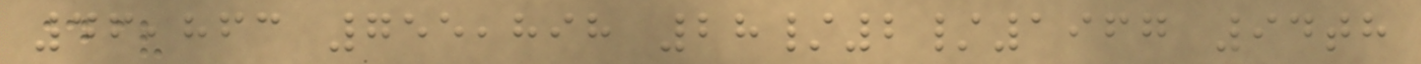46,863 755,898 28/2/1967 94th
